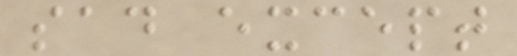sad except
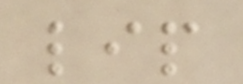lip
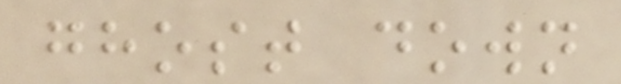ghost down
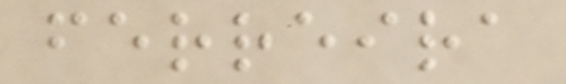ferreira
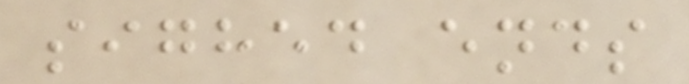sighed ends
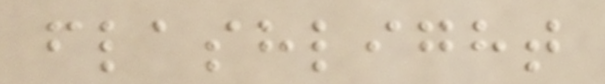flashlight
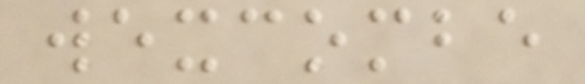wexcombe
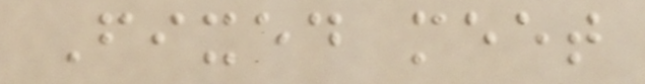Fixed meet
